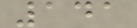141
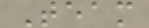Team
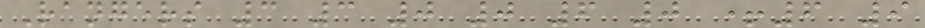Rangers 3 3 0 0 6 0 +6 9
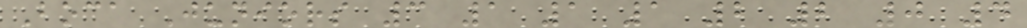Boca Juniors 3 1 1 1 2 2 0 4
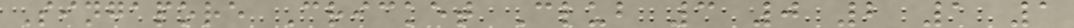Singapore Cricket Club 3 0 2 1 1
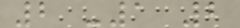2 -1 2
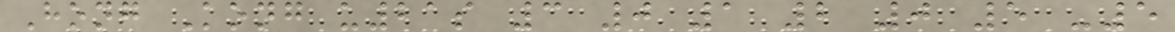Hong Kong u21s 3 0 1 2 0 5 -5
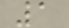1
